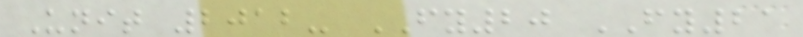Unit 2012- FY20 FY21
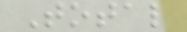Total
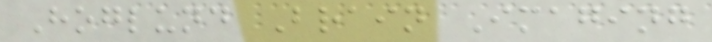Hoglund Brain Imaging
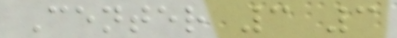Center 3 3
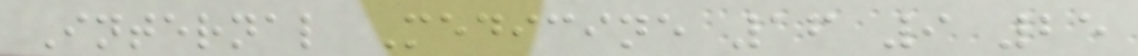Internal Medicine 16 9 25
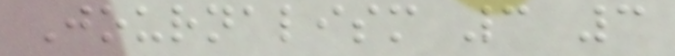Journalism 3 3
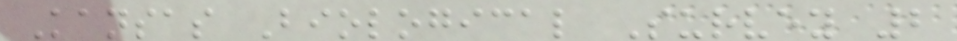Kansas Biological Survey 2
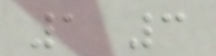1 3
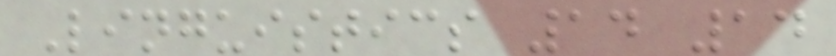Linguistics 14 14
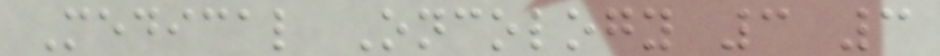Medical Oncology 3 3
